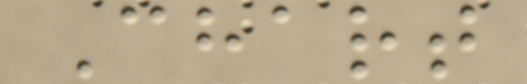Chart
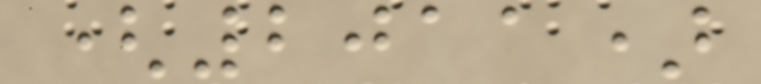(2011)
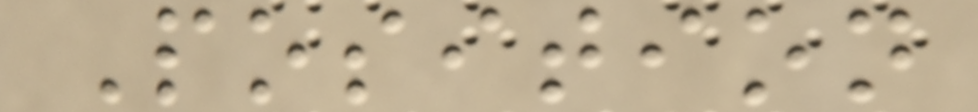Position
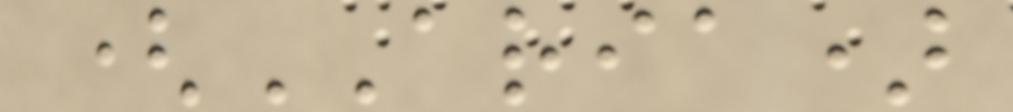(ARIA)
